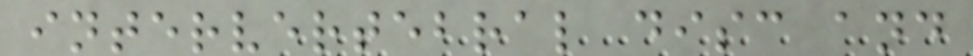intervertebral disc and
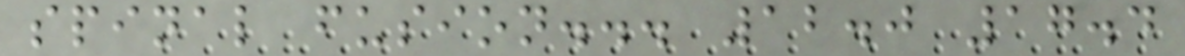spinal fusion... 12.0 17.4
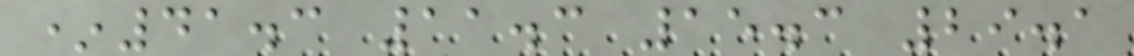*41.3 11.3 15.3 29.1
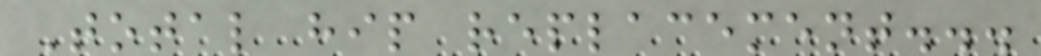Total hip replacement...
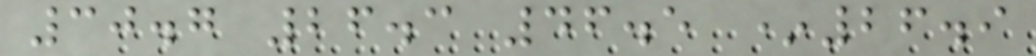30.7 26.3 46.5 *26.9
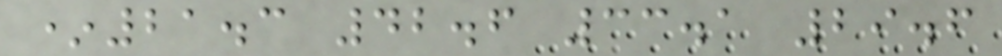*21.3 42.6 33.1 29.6
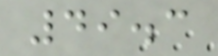49.3
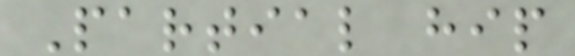Partial hip
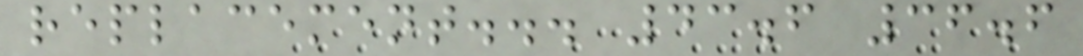replacement... 43.6 36.6
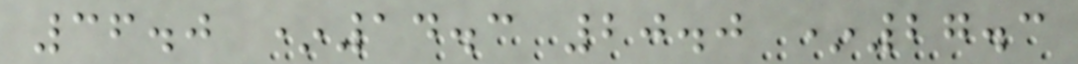36.0 *14.3 20.0 *27.3
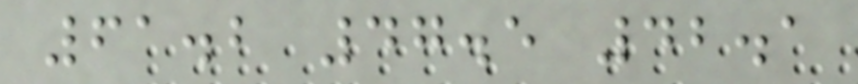61.2 47.5 42.1
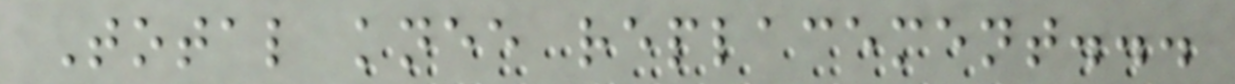Total knee replacement...
